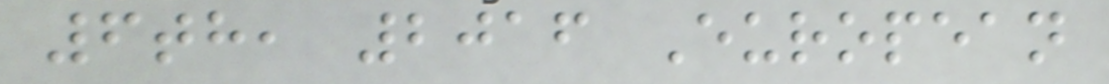6th, 2016 European
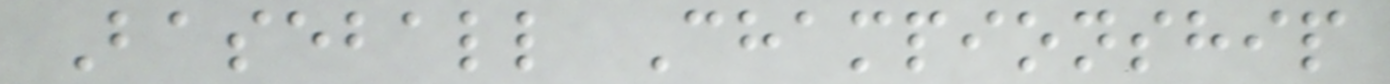Baseball Championship
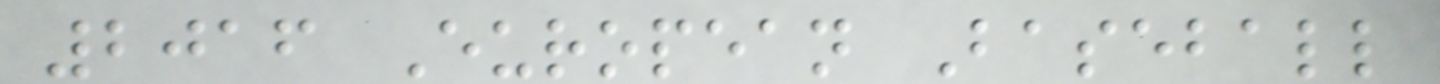2016 European Baseball
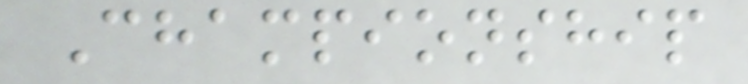Championship
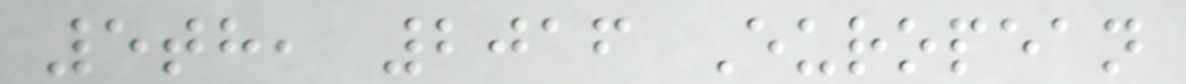5th, 2016 European
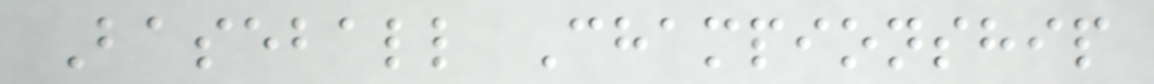Baseball Championship
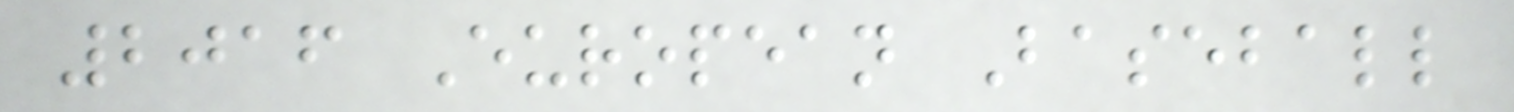2016 European Baseball
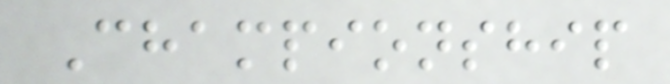Championship
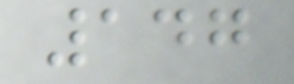147
